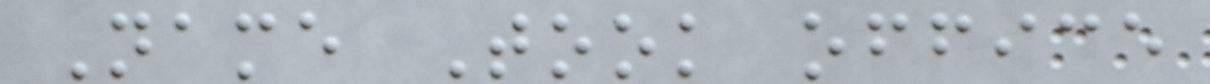Name Took office
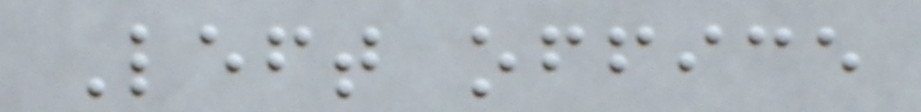Left office
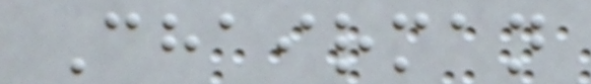Chairman
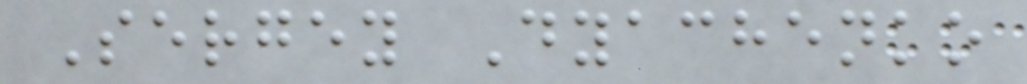Sergey Dyachenko
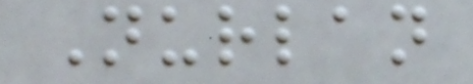Nurlan
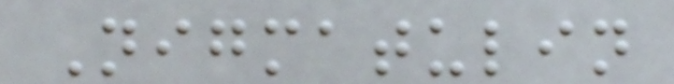Nigmatulin
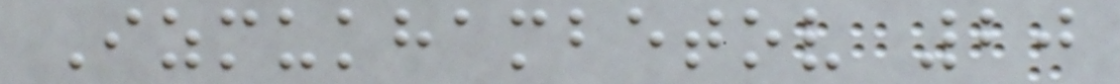Izmukhambetov 20
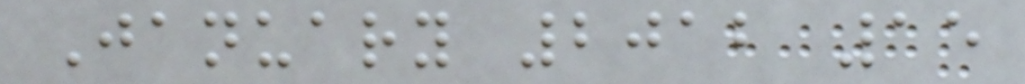January 2012 15
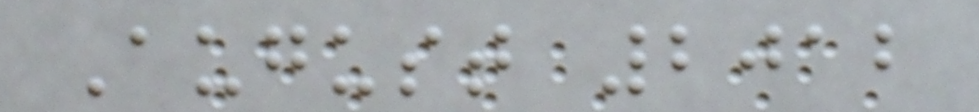August 2012
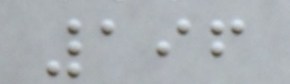196
